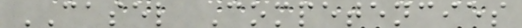CASEL Competencies
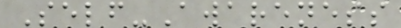Self-Awareness
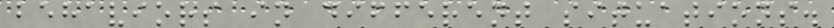behaviors in different situations.
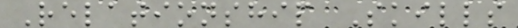Relationship Skills
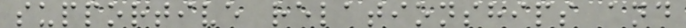supportive relationships and
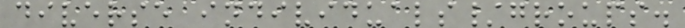diverse individuals/groups.
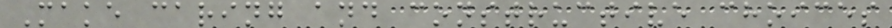Make caring and constructive choices
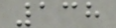138
